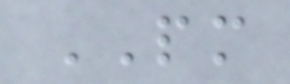PM
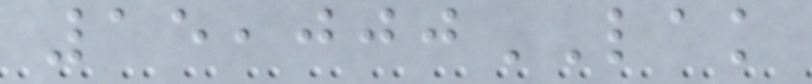15,000LAK
